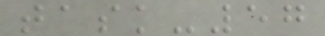task-57
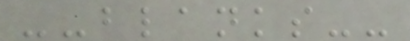--blanks--
